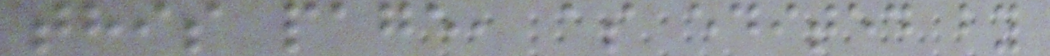this page, as edited by
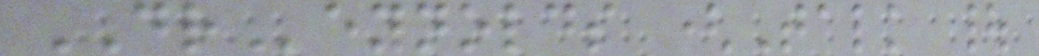DReynolds (Talk |
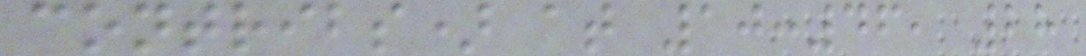contribs) at 10:46, 28
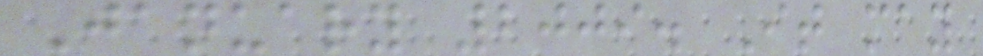January 2009. It may
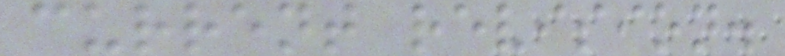current revision.
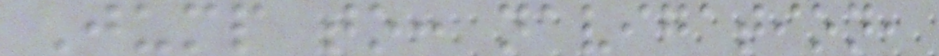Jump to: navigation,
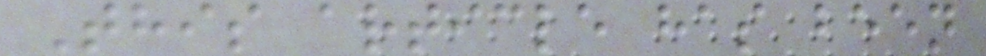This article has been
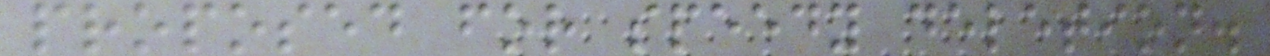proposed for speedy deletion.
